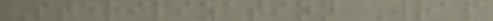Sterilization Wrap
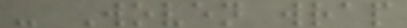- Woven wrap
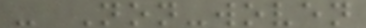- Non-woven
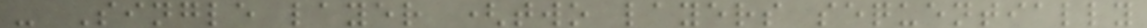- Single layer (two layers sequentially
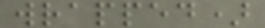wrapped)
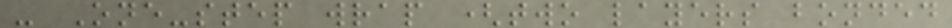- One-step wrap (two layers bonded
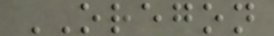OREGON
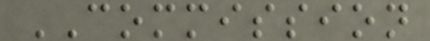COMMISSION
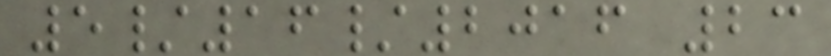5/16/2016 23
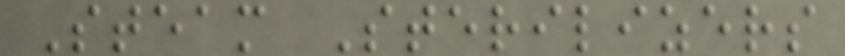Steam Sterilizers
